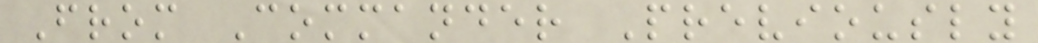From Commander Previously
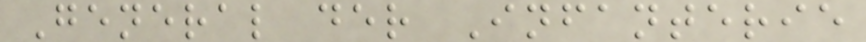General der Infanterie
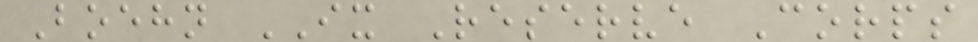Boehn IX Reserve Corps
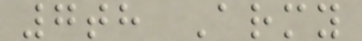7th Army
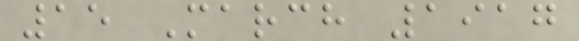15 March 1917
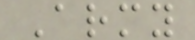Army
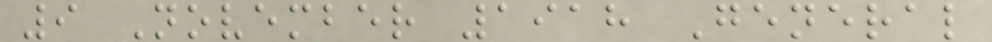9 November 1918 General
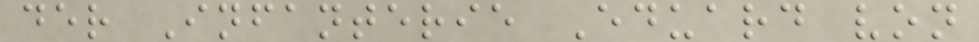der Infanterie Eduard von
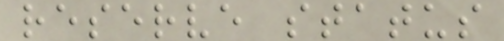reserve status
